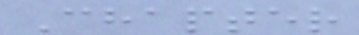Chapter
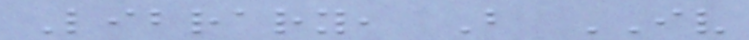Library, B IV
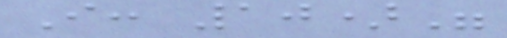I: 10)"
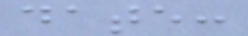date:
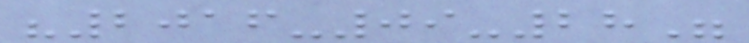"2016-09-28"
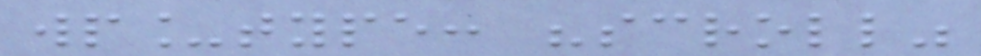wp_type: "scroll"
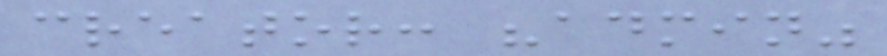creator: "admin"
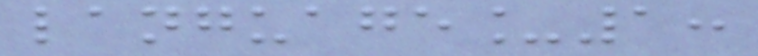language_1:
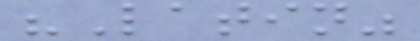"Latin"
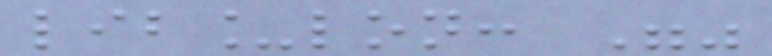lib_lon: ""
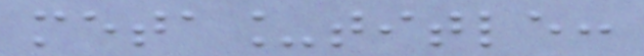meta_title:
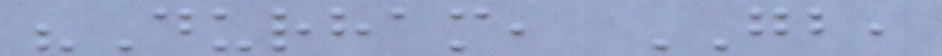"Durham, GB,
